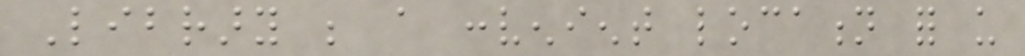Library be a convenient location for us
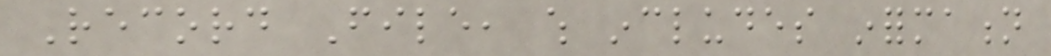Record File, which includes information
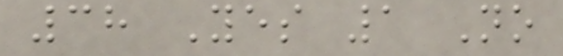38 Yes 1 No
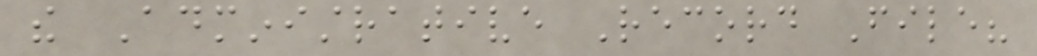the Administrative Record File?
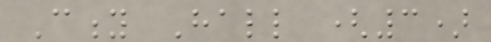City Hall (3)
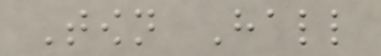Town Hall
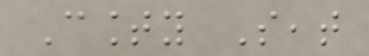County Seat
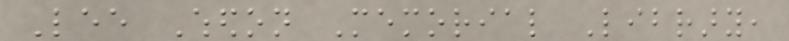Lee Whedon Memorial Library,
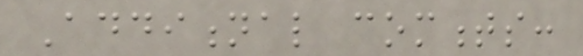Additional comments:
